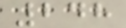248
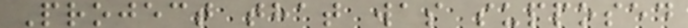Project that was supposed
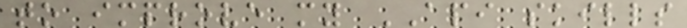to improve my API skills
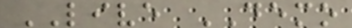LIVE DEMO
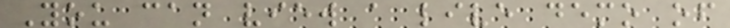You can view a live demo of
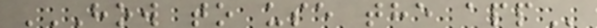HOW TO USE THE APP
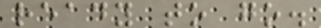ready to go.
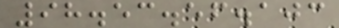98.53.56.103
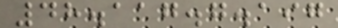48.117.7.197
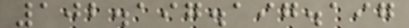102.197.197.197
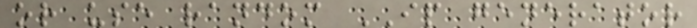or use random IP generator
